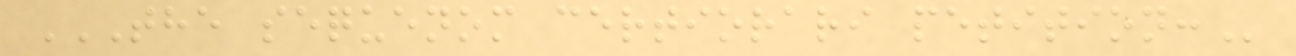THE SEQUENOM CERTIORARI PETITION:
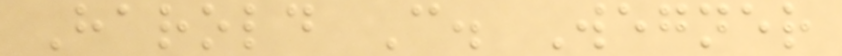Harold C. Wegner
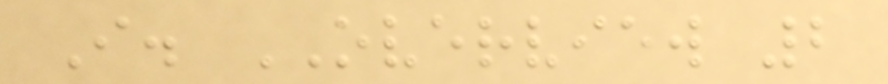I. OVERVIEW 2
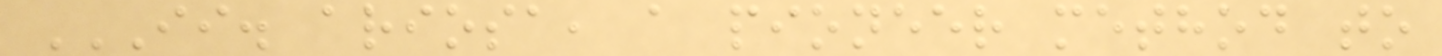II. ARIOSA, A PIONEER METHOD TO
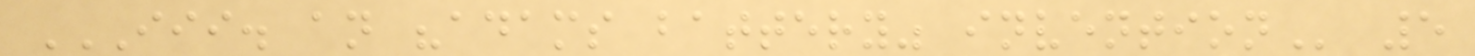III. AN "ADAMS BATTERY" INVENTION 5
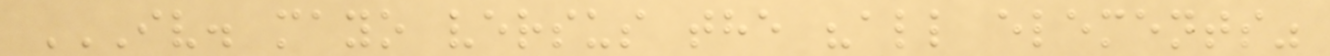IV. MAYO VERSUS THE "ALL ELEMENTS"
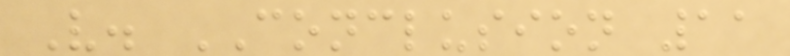V. CONCLUSION 11
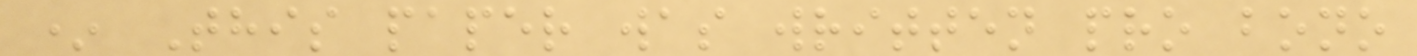* This paper was written pro bono
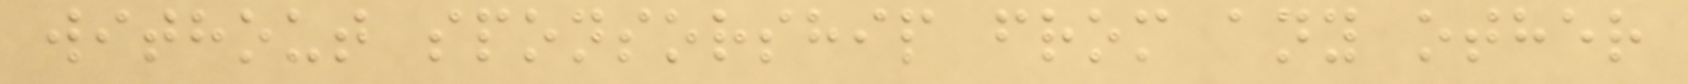without sponsorship from any other
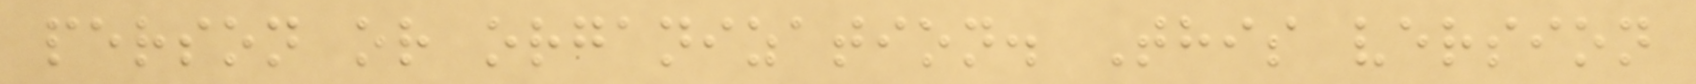person or organization. This version
